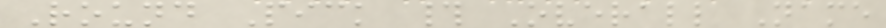Round Pick # Overall Name
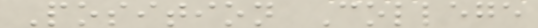Position College
